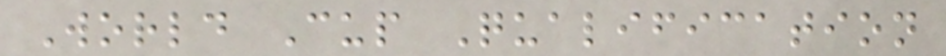World Cup Qualification
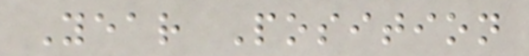Year Position
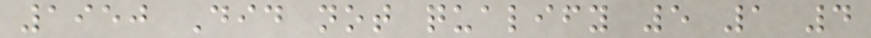1950 Did not qualify 5 1 4
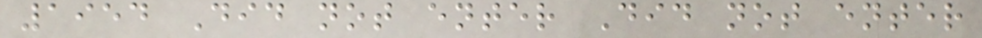1954 Did not enter Did not enter
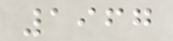1967
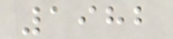1982
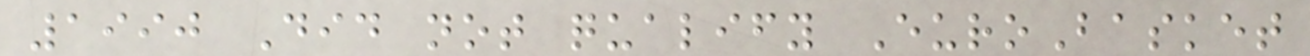1990 Did not qualify EuroBasket
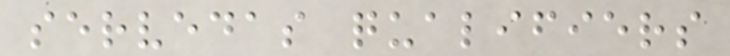servedas qualifiers
